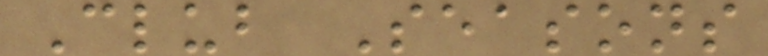Club Seasons
